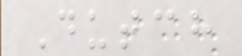Dutch
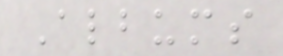Albums
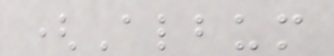(Album
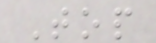Top
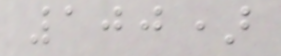100)
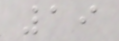19
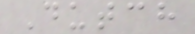Dutch
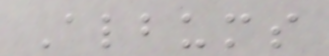Albums
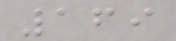169
